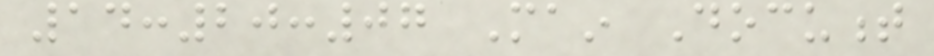14:20:07 Main Document
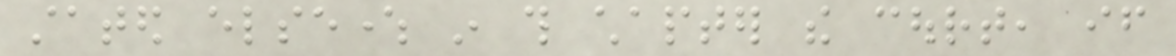stated elsewhere in this chapter the court, if
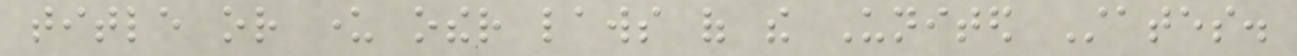title or under other laws of the United States.
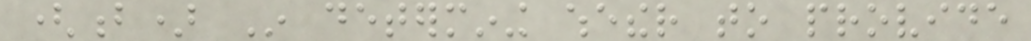(b) In determining whether to provide
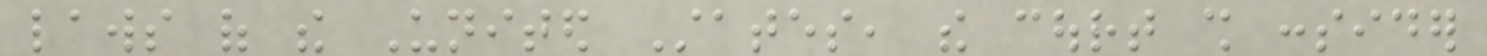laws of the United States, the court shall consider
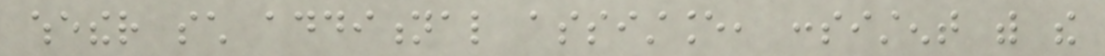whether such additional assistance, consistent with the
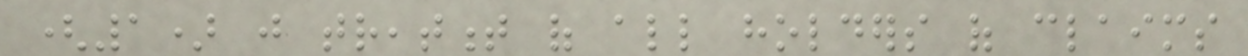(1) just treatment of all holders of claims
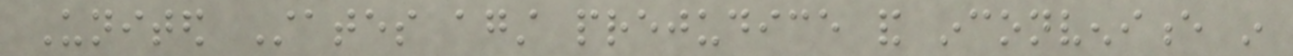United States against prejudice and inconvenience in
